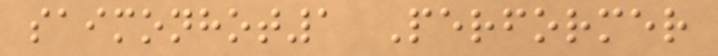saimonhot1 Performer
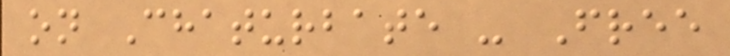on Chaturbate - Free
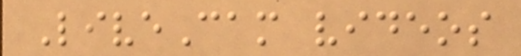LiveCam videos
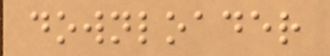downloader
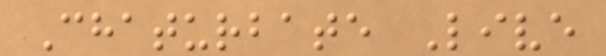Chaturbate Live
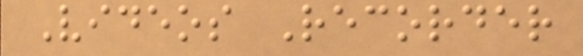Videos Recorder
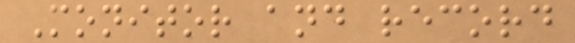Monitor and record
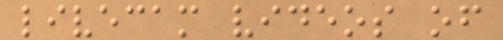livecam videos of
